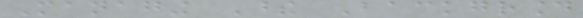Managing These Background
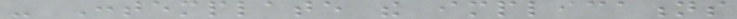- Contemplate the implications
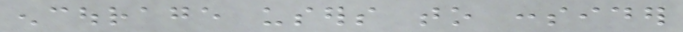encourage users to consider
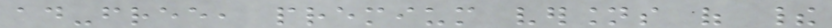ad-free, premium versions of their
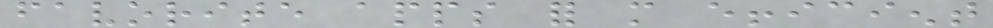favorite apps for more efficient
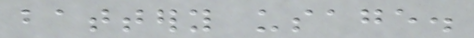battery usage.
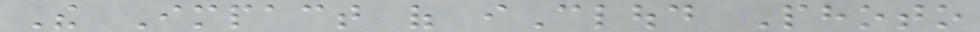The Impact of iCloud Photo
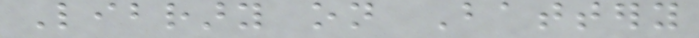Library on Battery
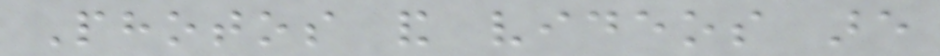Photos and videos are
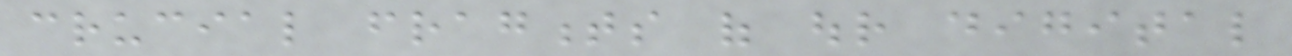crucial fragments of our digital
